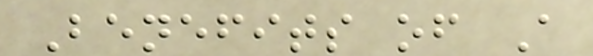Benefits of A
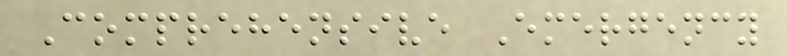Comprehensive Emergency
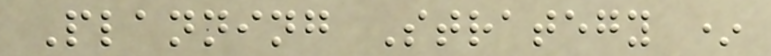Planning Strategy *
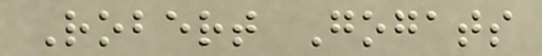Robert Gogats
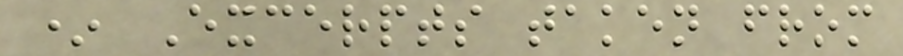* Excerpts taken from
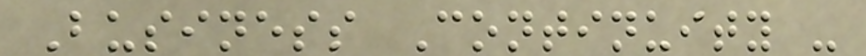Business Continuity -
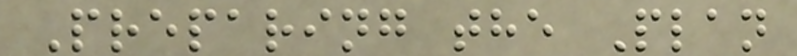Preparing the Plan
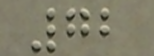72
